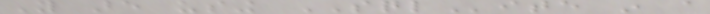You are using SQLite in a
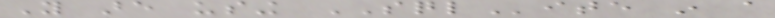You are using SQLite in a
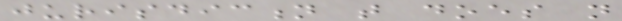jurisdiction that does not
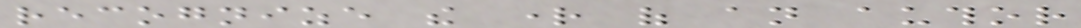recognize the right of an author
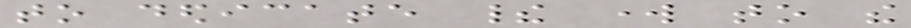to dedicate their work to the
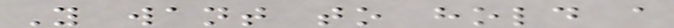You want to hold a
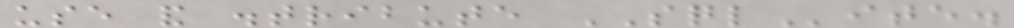use and distribute SQLite.
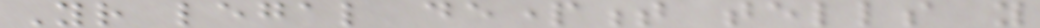Your legal department tells you
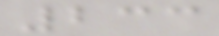233
